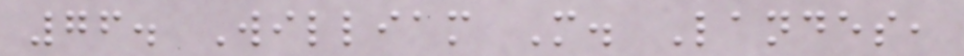76. William M. Landes,
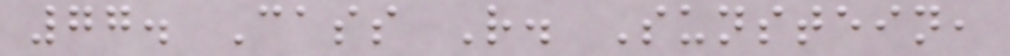77. Cass R. Sunstein,
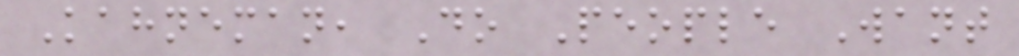Kahneman, Do People Want
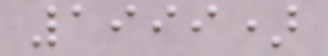1999)
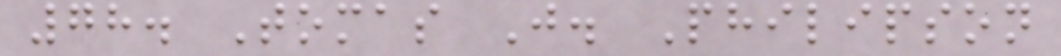78. Tomas J. Philipson
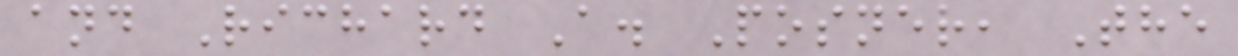and Richard A. Posner, The
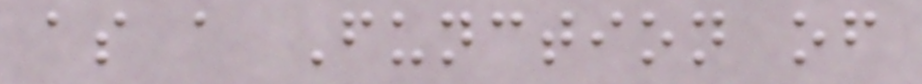as a Function of
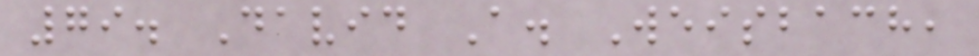79. David A. Weisbach,
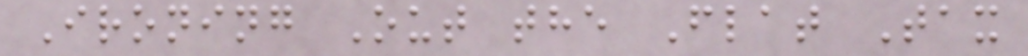Ironing Out the Flat Tax
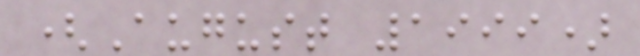(August 1999)
